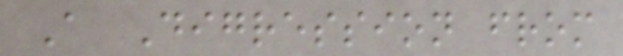A Digression from
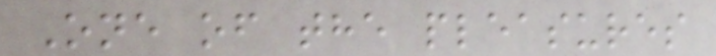One of the pleasures
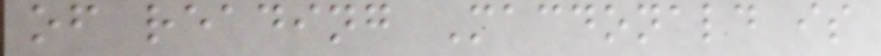of reading Macdonald is
